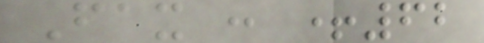Fax : +62
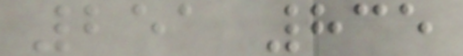251 835
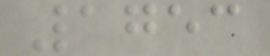1753
